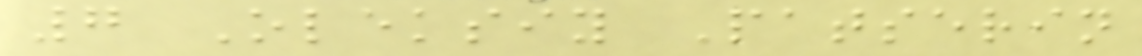7 Oleksiy Patserin
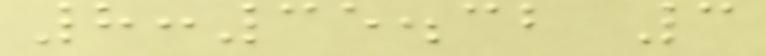8:35.32 3
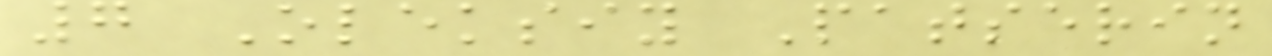7 Oleksiy Patserin
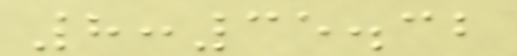8:35.32
